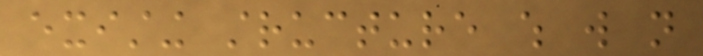existing structure which will not
